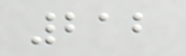212
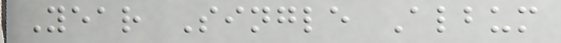Year Single Album
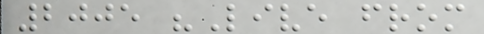2005 "Live from
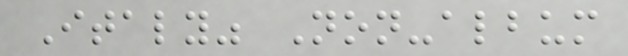Italy" Non-album
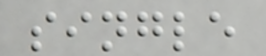single
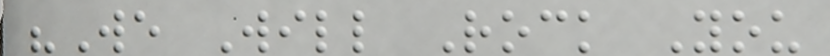"We Will Rock You
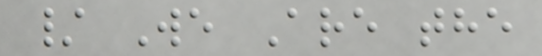/ We Are the
